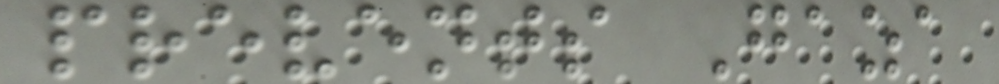prevents Gaza
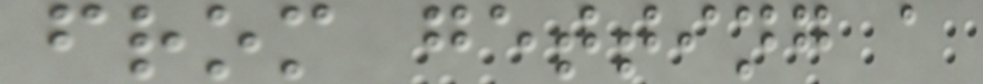from getting a
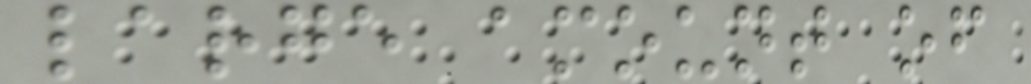large amount of
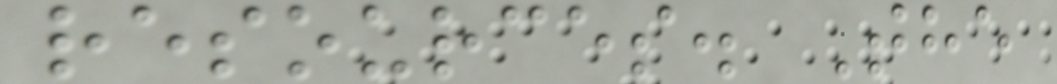resources. The
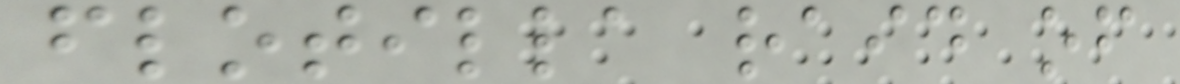flotilla raid of
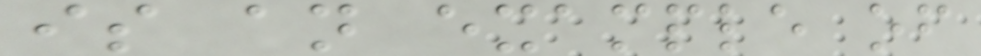is an example of
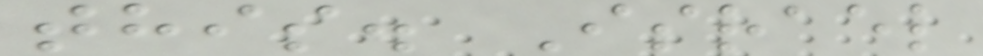this. Israel
